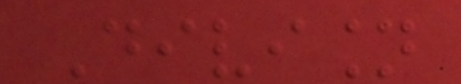Division
